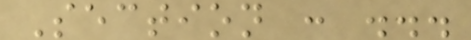Section : ...
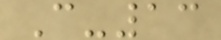C-13
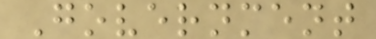Government
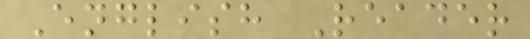English Reader
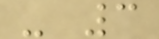- 3
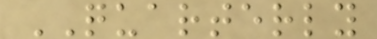QUARTERLY
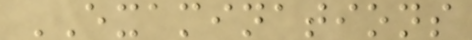EXAMINATIONS
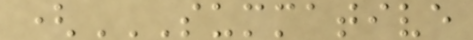(SUMMATIVE
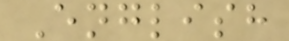English
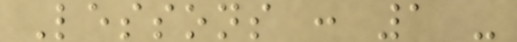Lessons : 1 -
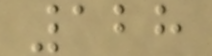128
